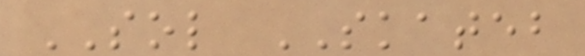SOL SKATEB
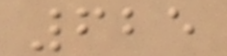625
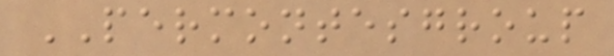PERMONTESGROUP
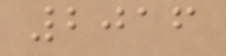2016
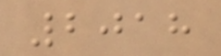2018
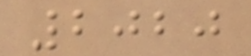2020
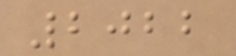2022
